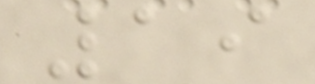19
